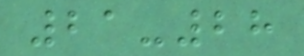21-28
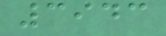3943
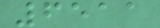6511
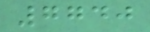7740
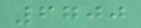6700
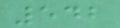542
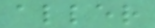aller
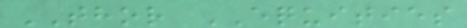THOR EQUITIES
